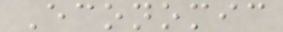Economic
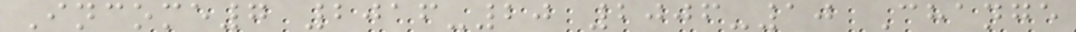Income7 2016-20 2006-10 Change
